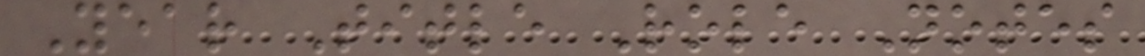Year Title Role Notes
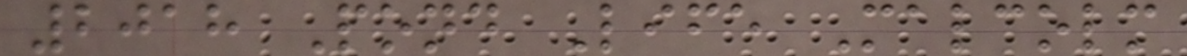2018 Pond Life Malcolm
